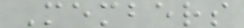Members
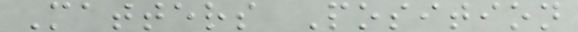Matters Position
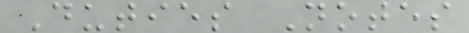Duties Notes
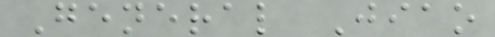General Jiao
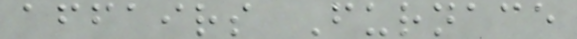affairs Furnace
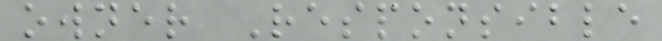owner Responsible
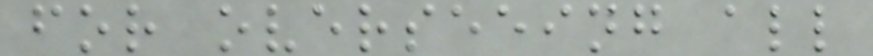for overseeing all
